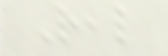Real
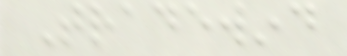Tradewind
